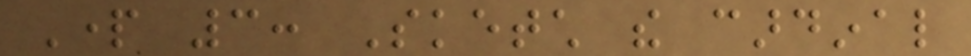Part 3: Sketch the cardinal
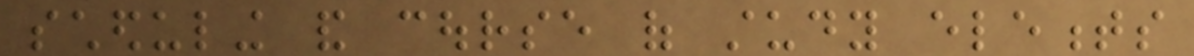scheduling and course of study elements
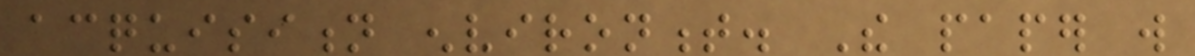acquisition environment. The paper will
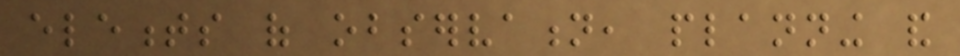elements of observation, planning and
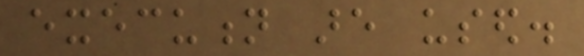execution are used.
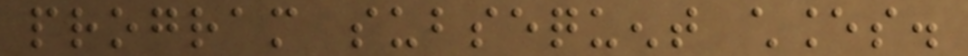program subsequent chances.
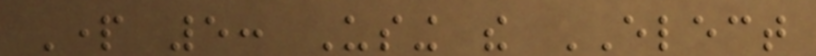Part 5: Using the ELECT
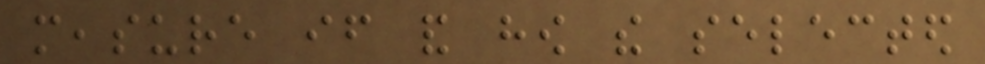measure if and how the selected
